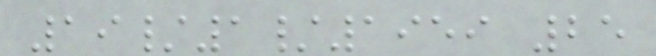19/1/1959 25
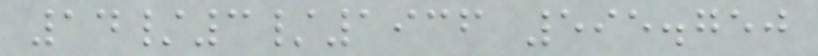14/3/1936 595.750
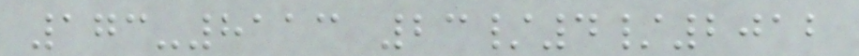173-8113 23/4/2012
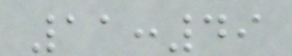11:49
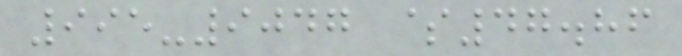995-9047 $47.86
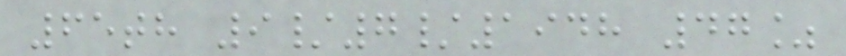65th 9/7/1948 47%
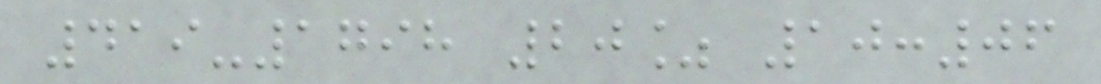419-1798 20% 10:06
